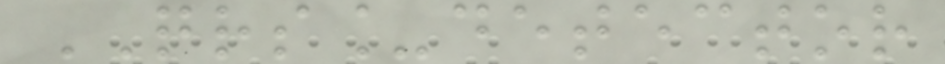QRS_detector
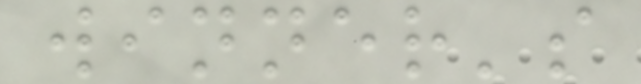winner's
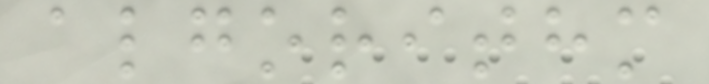algorithm
